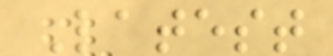Latest
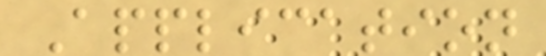Application
